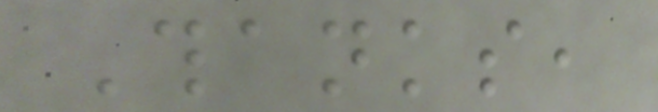Thanks,
